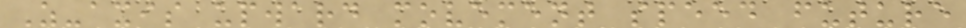Z-axis upward movement speed future
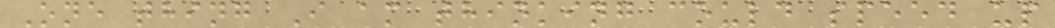One thing I am thinking could speed up
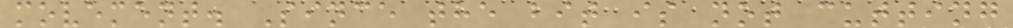movement. Since the bit is not cutting
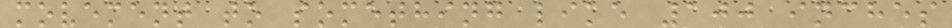movement to something like 100 inches
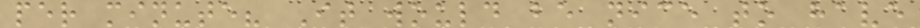per minute? It would be nice to have
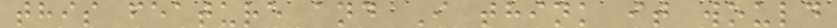this feature and I think it would
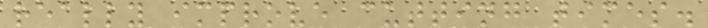really improve cutting times.
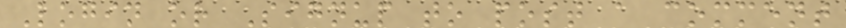Login or Signup to post a comment
